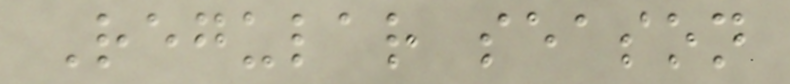Regular season
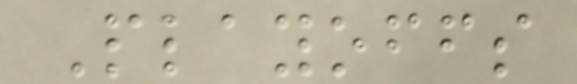Playoffs
